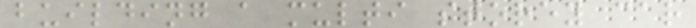building a multi storey car
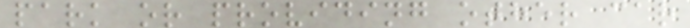park or providing other car
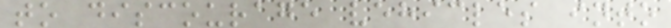to discourage vehicles into
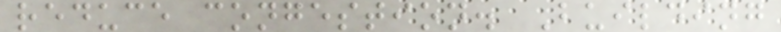reduce congestion. Building
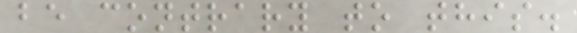be contrary to this.
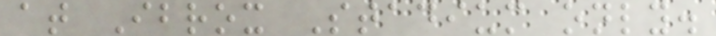at Ibrox Stadium only.
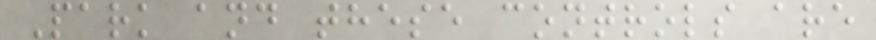Park and these controls are
